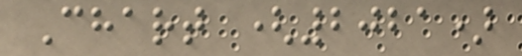Chart (2021)
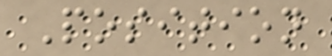Position
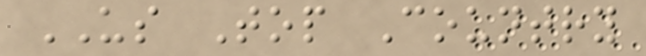US Top Country
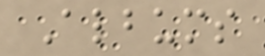Albums
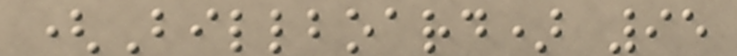(Billboard) 95
